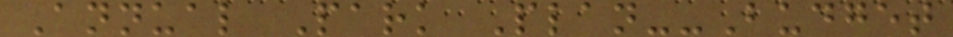Annual Park Plan--Budget
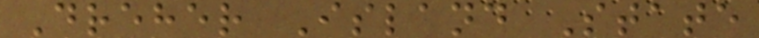Dreher Island State
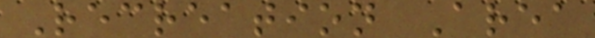Recreation Area
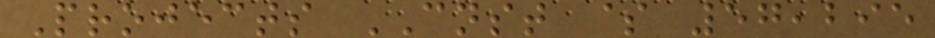Projects CNST $ 57,295
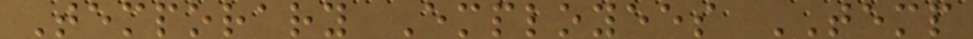Temporary Employees TEMP
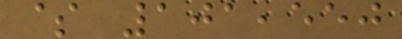$ 101,550
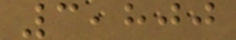3,800
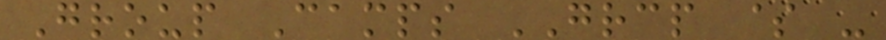Group Camps GRCP $ -
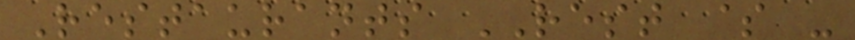Restaurants REST $ -
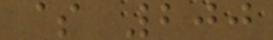$ 200
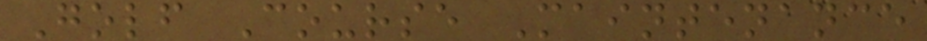Golf Course Maintenance
